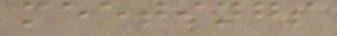meetings
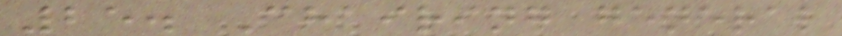25. Chairing general
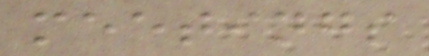meetings
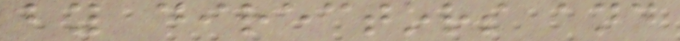by directors and
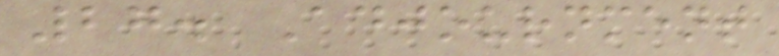27. Adjournment
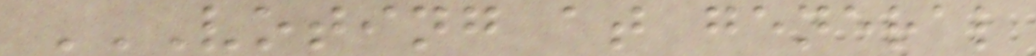VOTING AT GENERAL
